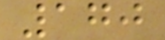170
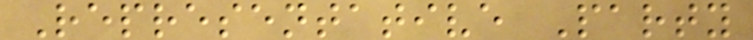Representative Party
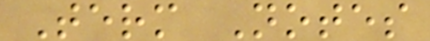Term Notes
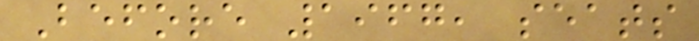Before 1967, seats
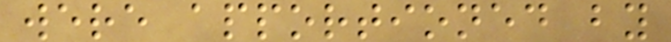were apportioned by
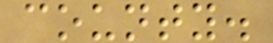county.
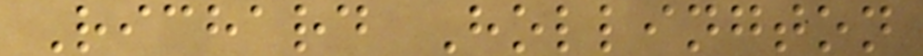Richard Hollington
